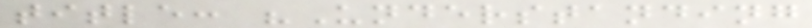title: "Understanding
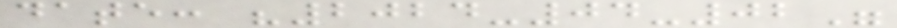date: "2024-04-02"
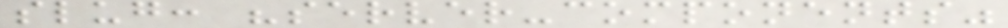slug: "server-components"
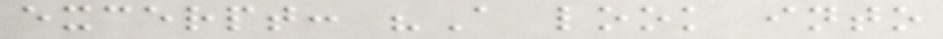excerpt: "A look into
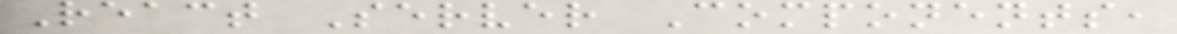React Server Components,
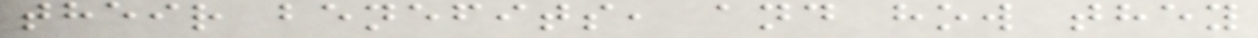their benefits, and how they
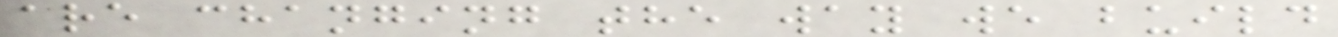are changing the way we build
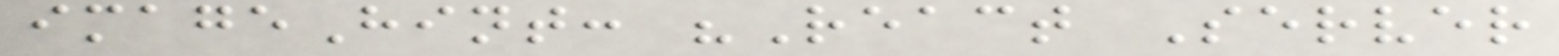imageHint: "React Server
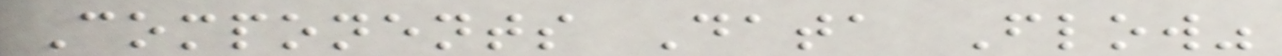Components Data Flow"
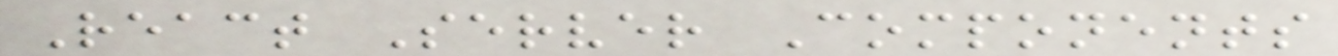React Server Components
